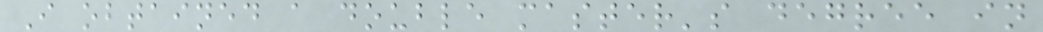I obtained a double master's degree in
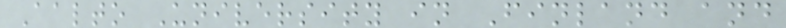Aalto University in Finland and
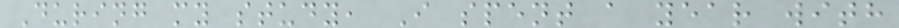During my study, I spent a year with
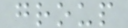group
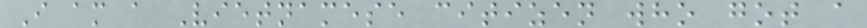I am a Vietnamese citizen who got a
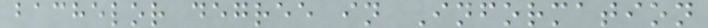bachelor degree in Information
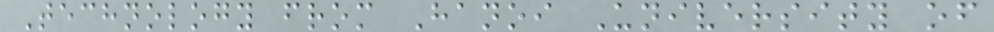Technology from Hanoi University of
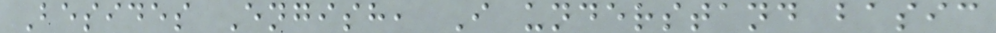Besides Engish, I understand basic
